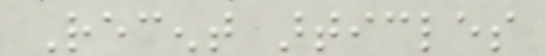Recent articles
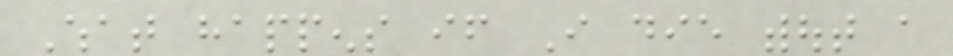What happens if I die without a
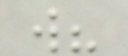will?
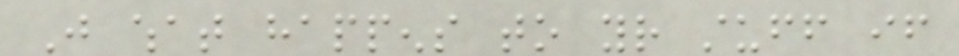Just what happens to your stuff if
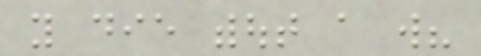you die without a will?
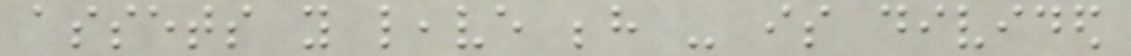assets you leave behind - is divided
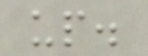up.
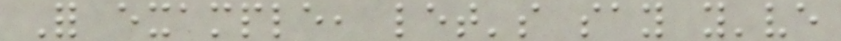For example, let's say you've
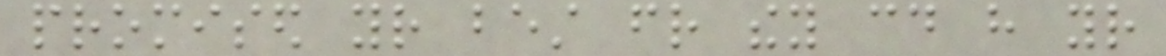promised your best friend they could have your
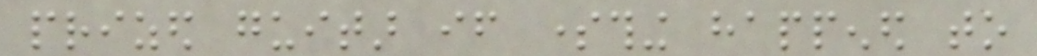prized guitar if something happened to
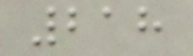218
